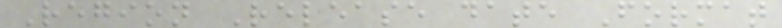Region Release date Format
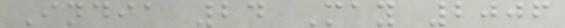India 24 May 2006
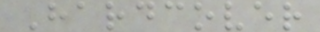Hardcover
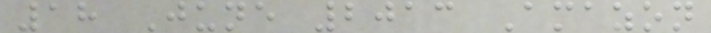18 June 2013 Amazon
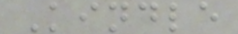Kindle
